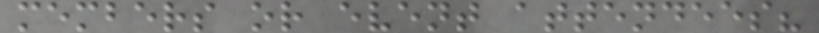members or event attendees?
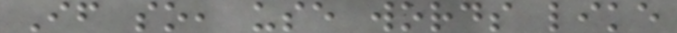If so, use words like
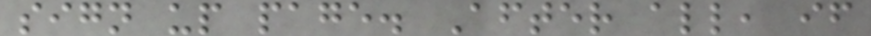sign up page. After all, if
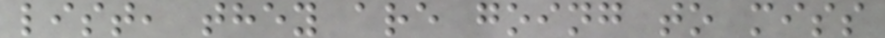list, they are going to miss
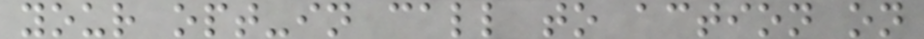your opt-in call to action on
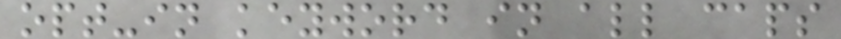opt-in keyword in all caps
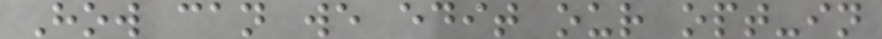How can we edit our opt-in
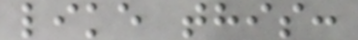like this:
